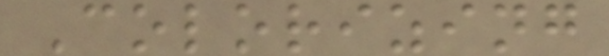Colorizing
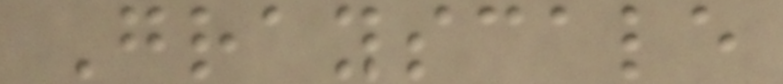Grayscale
